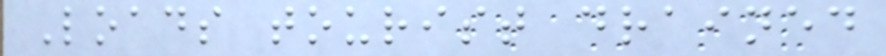Loads tourist drained
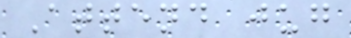Attend jug
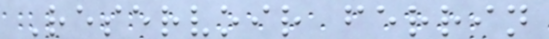Reservoir ferrin
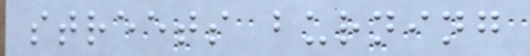streets burning
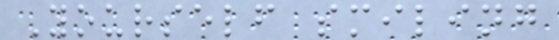Yourself smiling
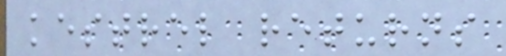kestrel returns
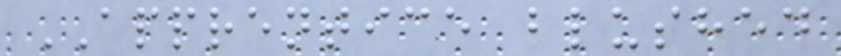APPRENTICE blushed
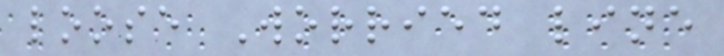loose Worried line
